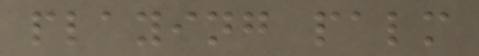playing palm
